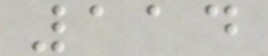114
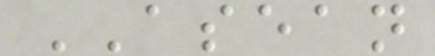ASEAN
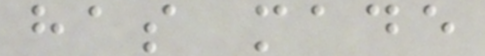has made
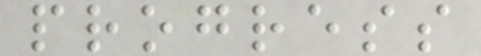progress
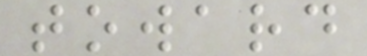toward
